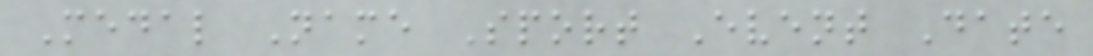Medal Name Sport Event Date
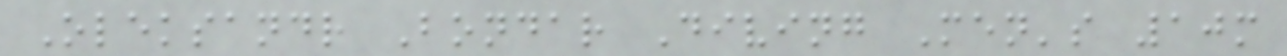Oleksandr Bondar Diving Men's 10m
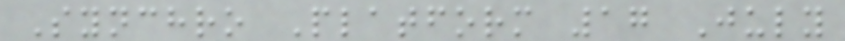Synchro Platform 17 July
